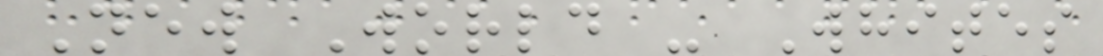New World - Whites
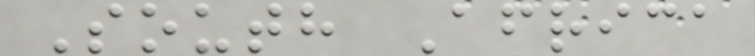South Africa
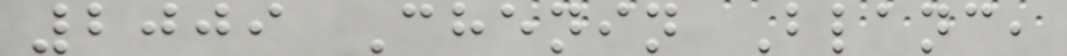2009 Chenin Blanc,
